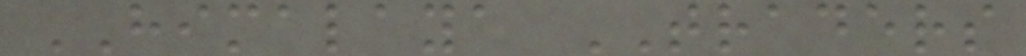HIMALAYA TRADERS
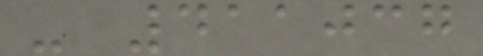- 411037
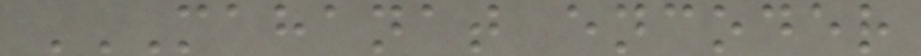MAHANAT ENCODER
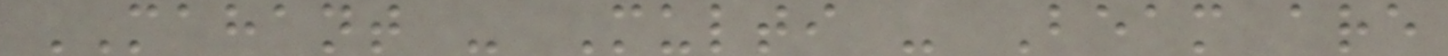MAHANT - Multi - Beam are
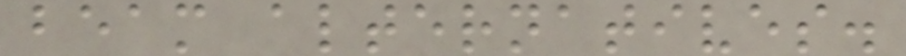beam alternatives.
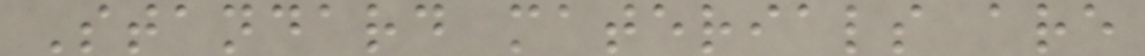Standard materials are
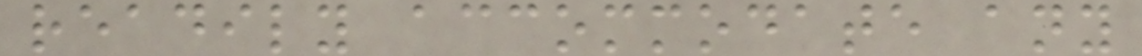readily accommodate any
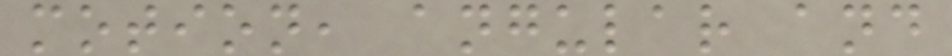motion, angular and
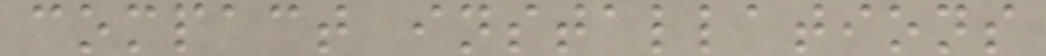compact installations
